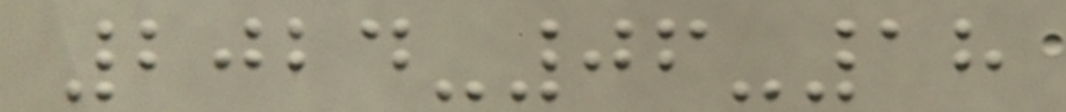2024-06-18
